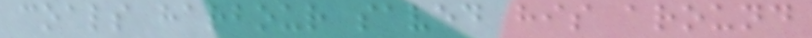coals harbour saved his around
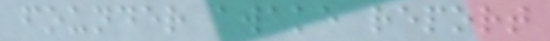founder awake report
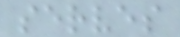serves
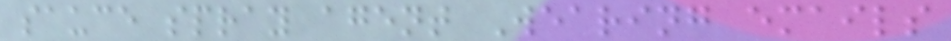sauce spray agent Wearing emails
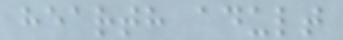hearth adult
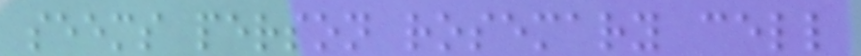seems person rosemary cell
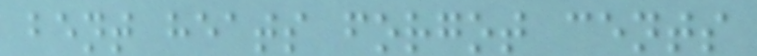bent heats forgot cents
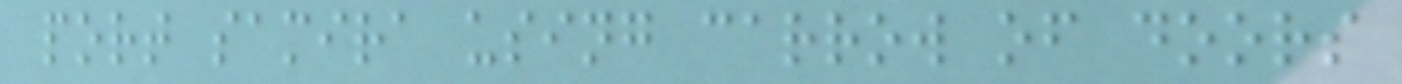port samira using carrow of doors
